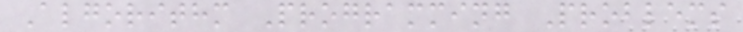Algorithm Programming Problems
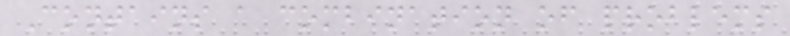Contains a combination of problems
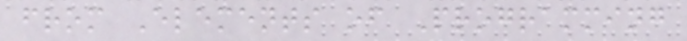from Elements of Programming
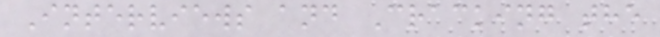Interviews and Cracking the
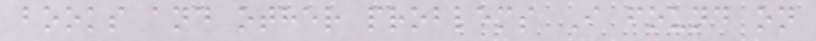books and other problems I found on
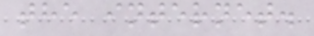the internet.
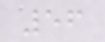56
